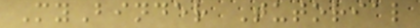MyBinder Tutorial
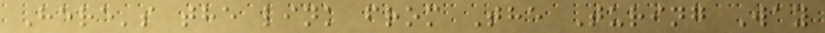Here's the link from The Turing Way
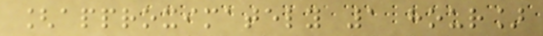[approximately 1 hour]
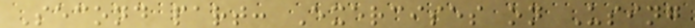Second part: Exercises on Using
